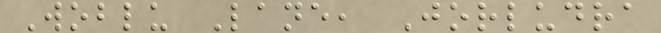Woblu Lane, Jorludra
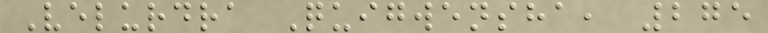Velurdra Quigwensha, 275
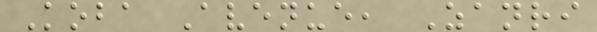Koba Avenue, Zanri
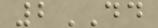2DD
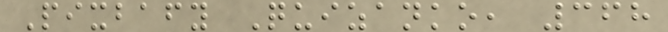Pixbafy Quizanko, 368
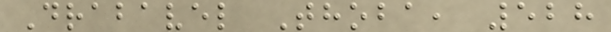Drabavel Thoba, 528
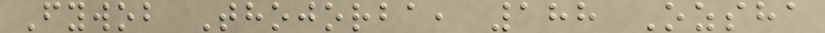Fywob Thojorba, 188 Ozsha
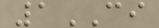1CI
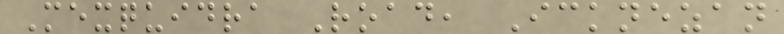Mexquidra Road, Icknezan
